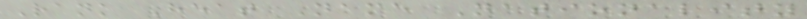Rank Heat Name Nationality
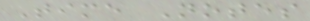Time Notes
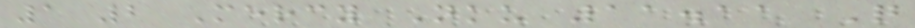1 2 Mercy Nku 11.11 Q
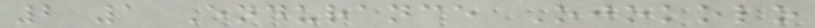2 1 Endurance Ojokolo
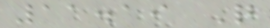11.19 Q
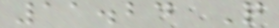11.24 Q
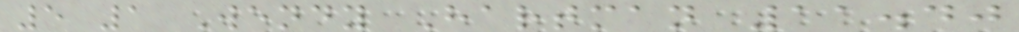5 1 Wendy Hartman 11.40
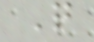Q
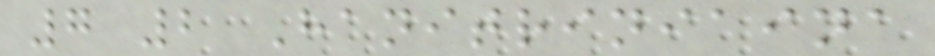7 2 Hanitriniaina
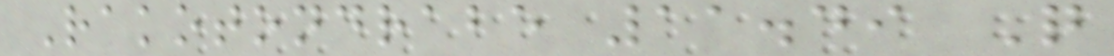Rakotondrabe 11.49 Q
